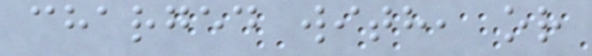charged with, or
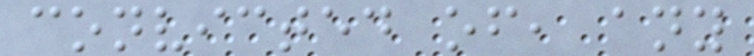convicted of, any
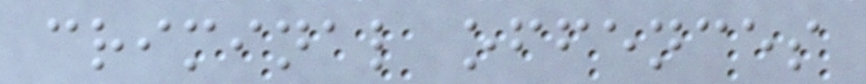criminal offences
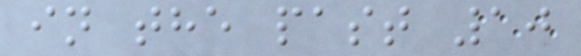in the past 10
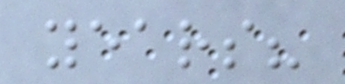years?
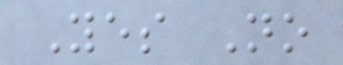Yes No
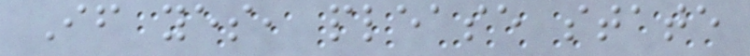If yes, please state
